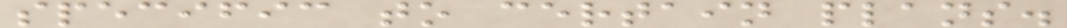specific to certain plans.
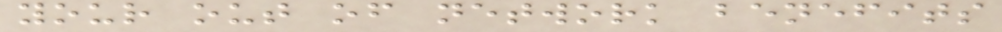your out of network benefits
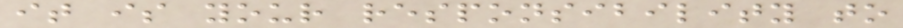it is your responsibility to
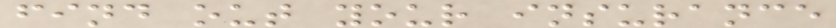find out your insurance
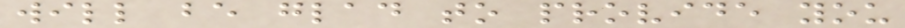will be glad to provide you
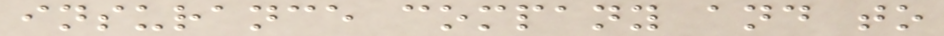insurance company and to
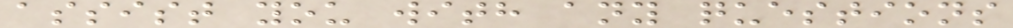assist you with any questions
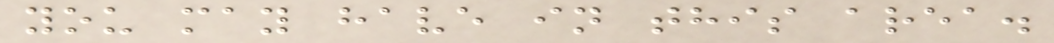you may have in this area.
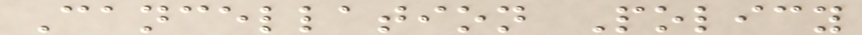Cancellation Policy
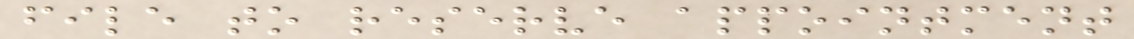file to reserve appointment
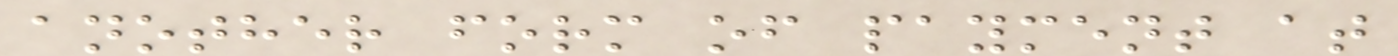another form of payment at
